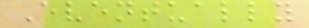Eventually
